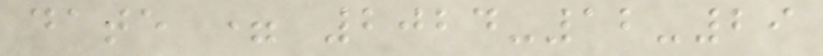date = 2024-12-29
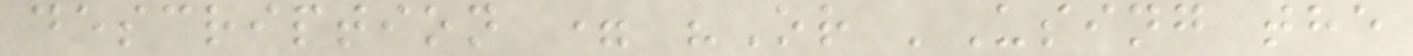description = "Or 'Using the
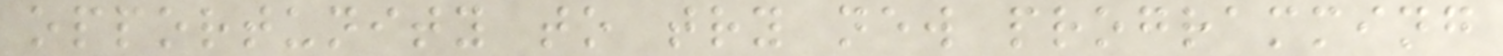opportunity to try new programming
